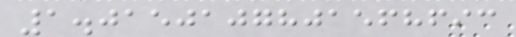1.0150107801568693
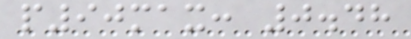p90max: 0.48
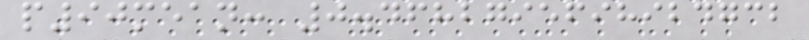p90mean: 0.4682795698924732
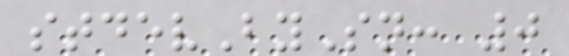stdevBySn: 0
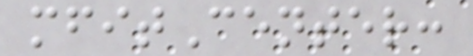mfitCenter:
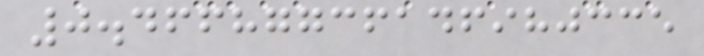0.46687736146980335
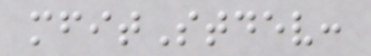mfitStdev:
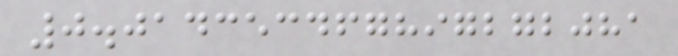0.014353467897272081
